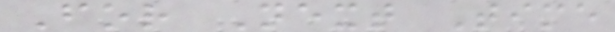For Next Time
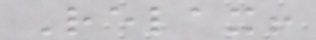Relax!
